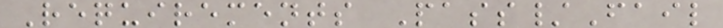Requirements Pass/Fail
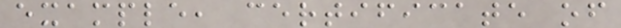example, certificate of
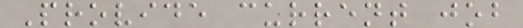Provide current job
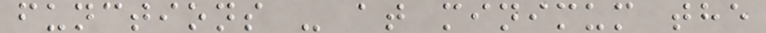functions - at minimum the
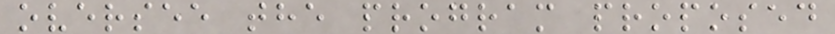oversee the program proposed
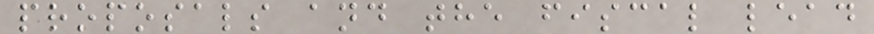proposals and the fiscal lead
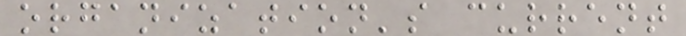organization's current
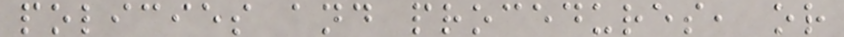policies and procedures, or
